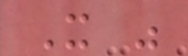It was
